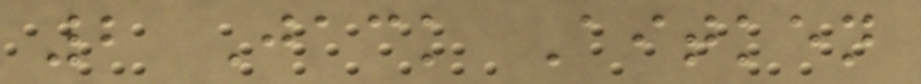2 Jack Aitken
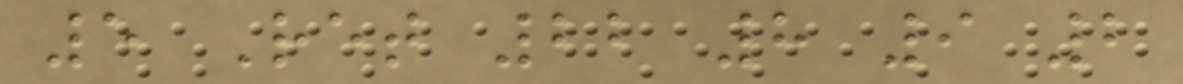5 Ret 22 8 9 2
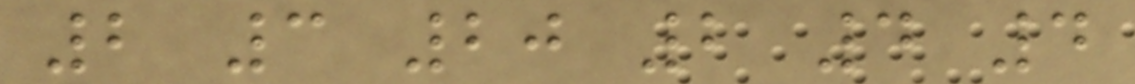2 3 20 2 4 4
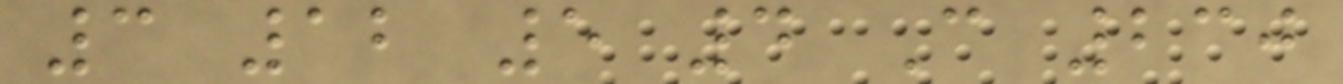3 12 5 4 C 230
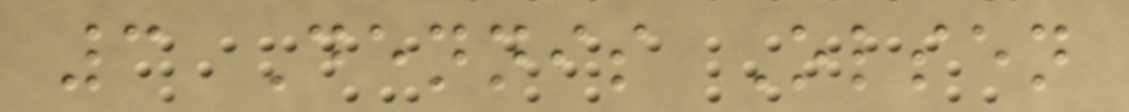3 Dennis Olsen
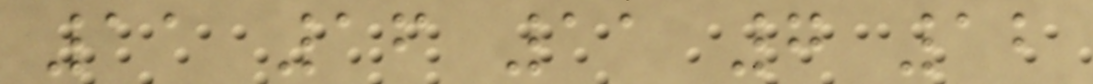11 16 11 7 12
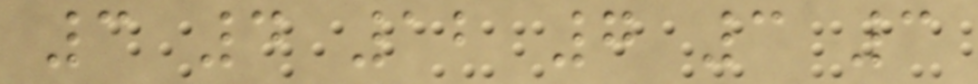3 4 12 7 3 3
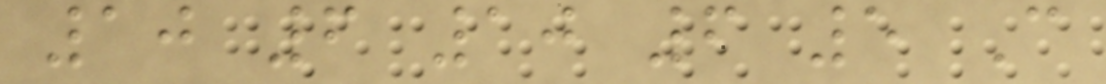10 6 10 6 5 C
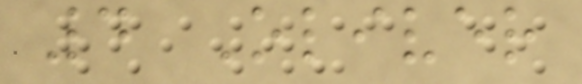4 Oliver
